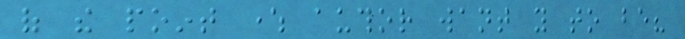of the point where author want you to be?
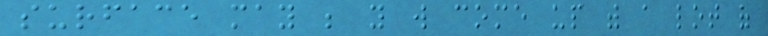surface may be you will come up with a lot of
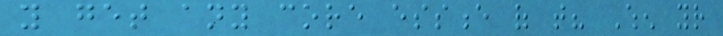you get any core essence of that? When your
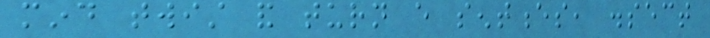mind twist and turn every sentences, dissect
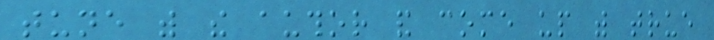tune with the author and come up with true
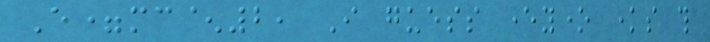E=mc^2, I guess everyone knows this
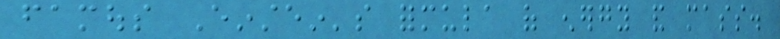famous Einstein's formula of energy and mass.
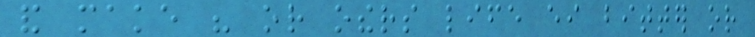and make his or others life either bitter or
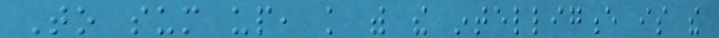To sum up, knowledge with the intelligence is the
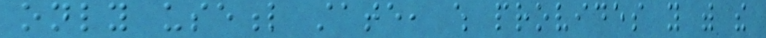only useful state, which provides you with the
